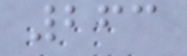263
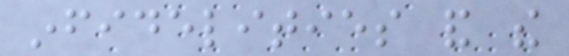infidelities and the
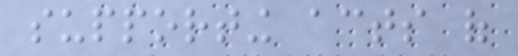supporting acts of
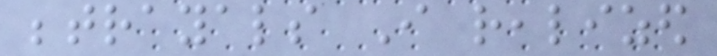betrayals I realized
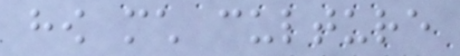how much culture
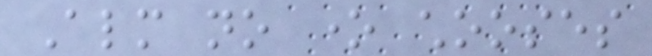Almost no one chooses
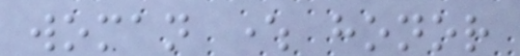woman where honor
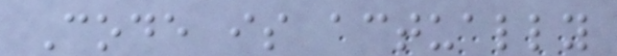Code is actually
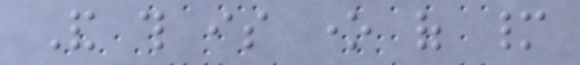And this is one of many
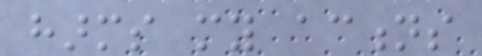harms my actions
